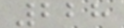228
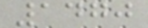1470
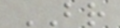BR
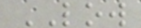LOW
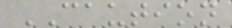CAUTION
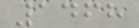1468
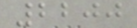2200
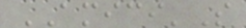AMICI'S
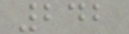242
